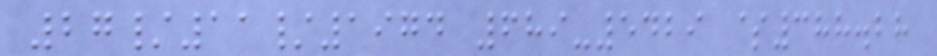27/11/1974 689-5429 $388.28
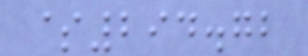$294.72
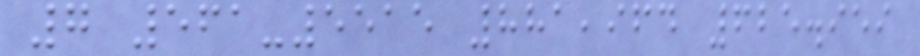7 561-5515 881,964 625.959
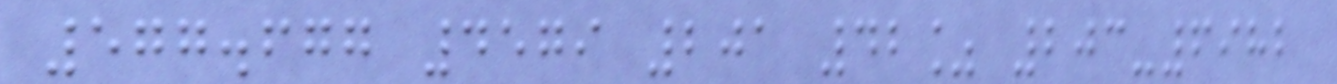577.677 4579 201 42% 203-6982
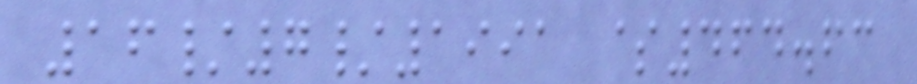16/7/1991 $464.63
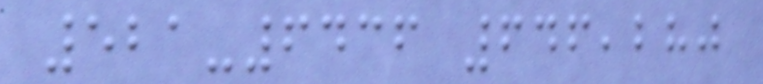521-6436 646,280
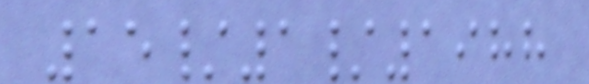15/1/1988
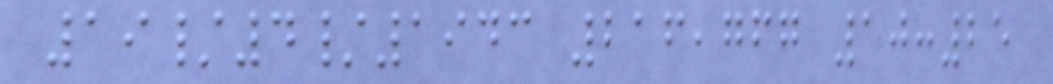19/4/1943 216,767 10:25
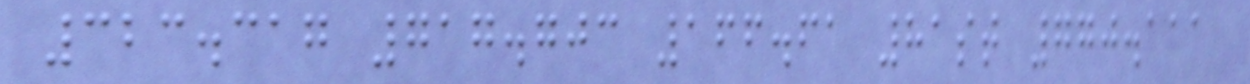323.317 717.703 166.61 81st 770.111
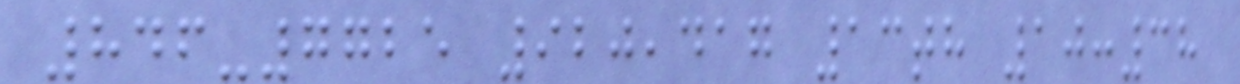846-7725 920,417 13th 10:38
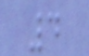4
